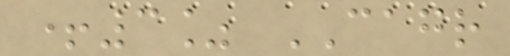+3% CAGR
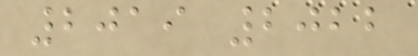2019 2022
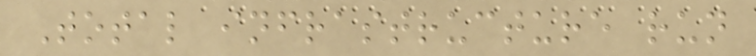Total infrastructure run
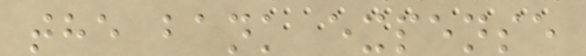the bank expense
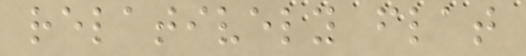relatively flat
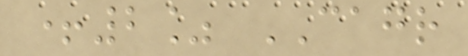+2% CAGR
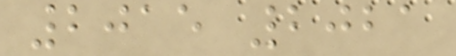2015 2021
